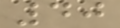40
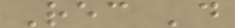Rec 'd
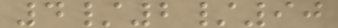4/2/90
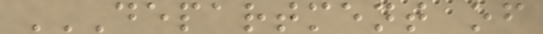DEPARTMENT OF
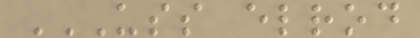USS ELROD
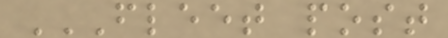FLEET POST
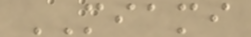MIAMI
